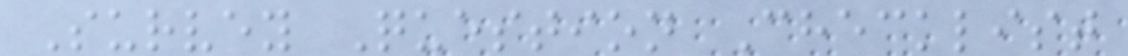Survey Question Checklist
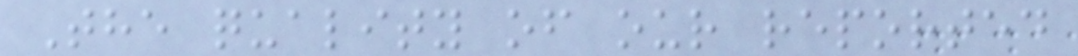The quality of our reported
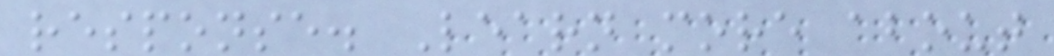response. Learn more about
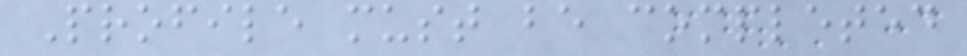Profile must be completed
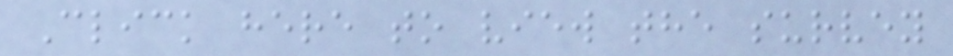Click here to view the survey
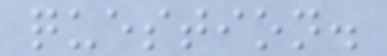question.
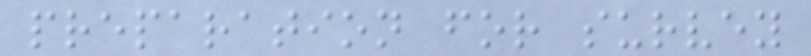preparation for survey
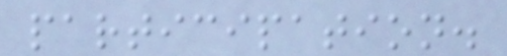participation.
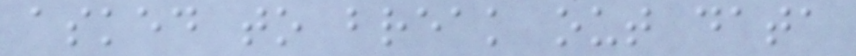asked to break out data
